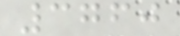3760
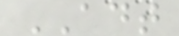ADT
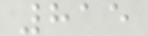815
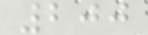200
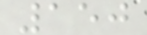150
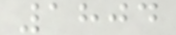1804
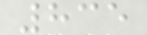835
